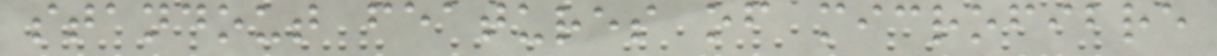standout features of microfibre
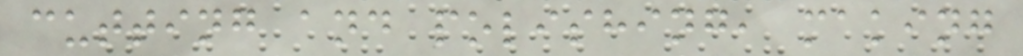cutting and polishing, making
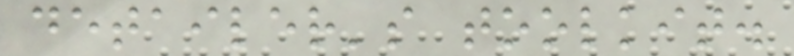detailer's toolkit.
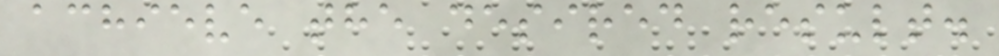achieve the desired result.
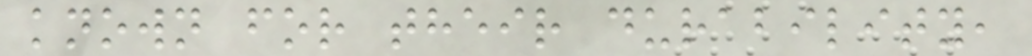known for their durability,
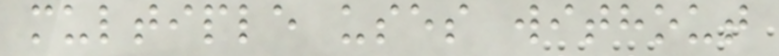multiple uses without
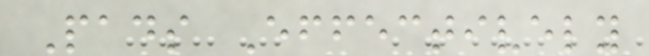Pads Effectively
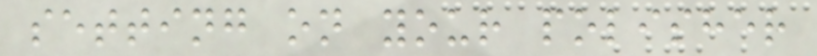setting on your polisher
